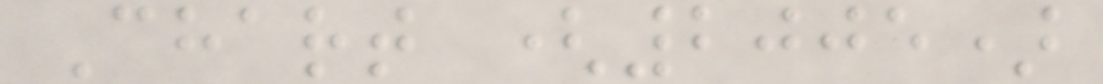Chart (2005)
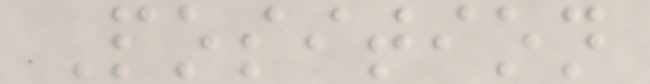Position
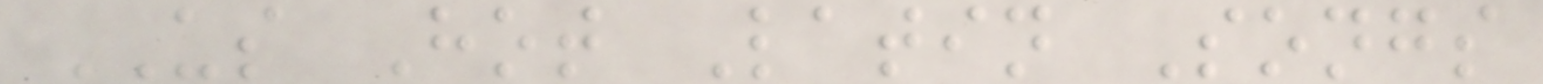US Hot Latin Songs
